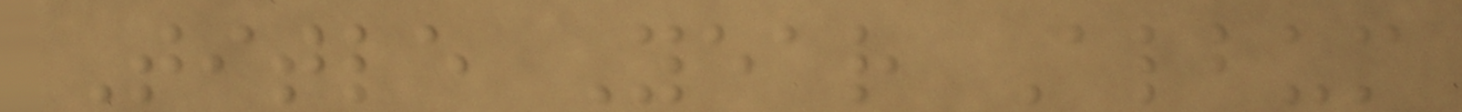Title Year Album
